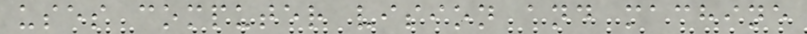uses computer vision and machine
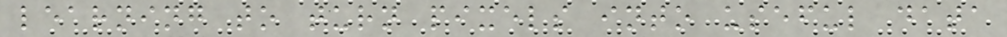learning to turn pixels into useful data
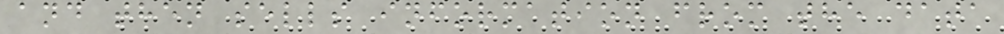and then sells information from the data
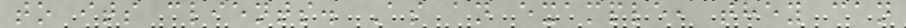to its clients. As an example, they can
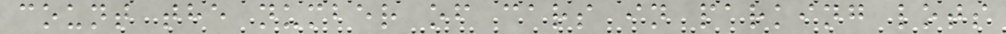count the number of cars in parking lots
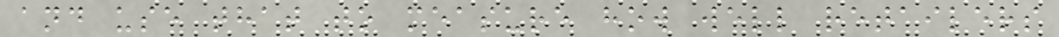and use that to measure how well retailers
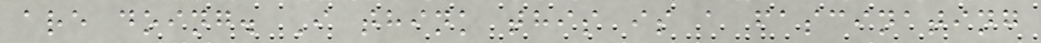are doing. I think this is a fascinating
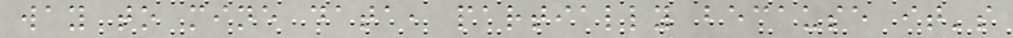way to mine data, partially because it's
